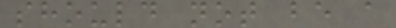should not be a
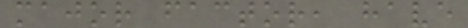major factor, have
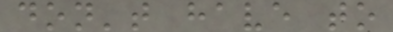don't have to
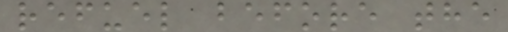refuel before the
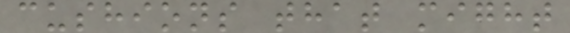cushions that might
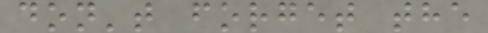don't forget the
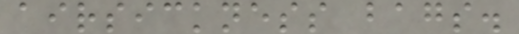airsickness bags.
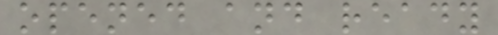opened and ready
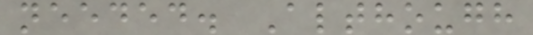needed. Although
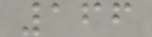166
